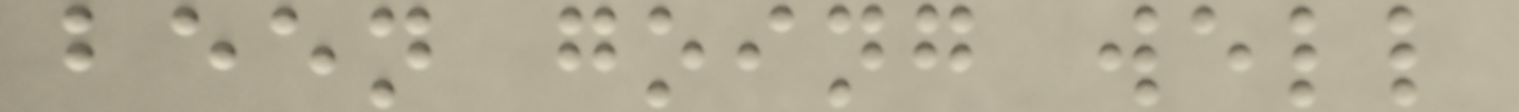been going well
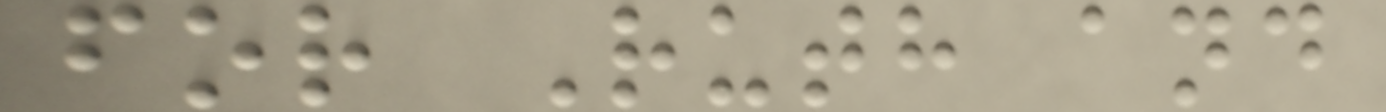for Ruth and
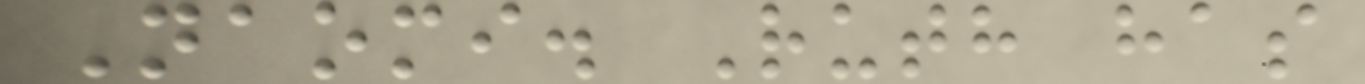Naomi. Ruth has
